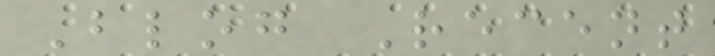Blog Recent
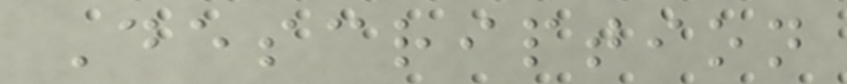Description
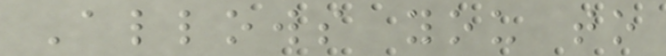Allows you to
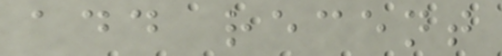add recent
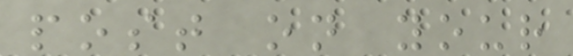post on your
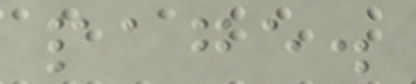page.
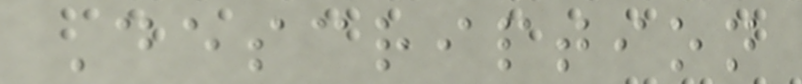Description
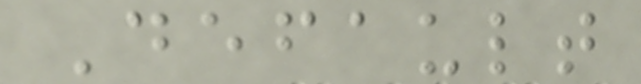Default
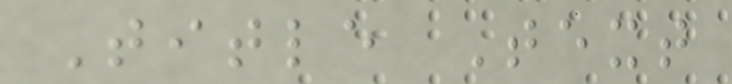Title Text
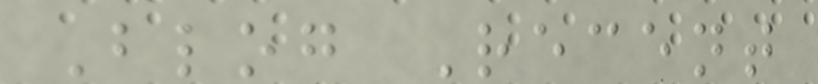Blog Recent
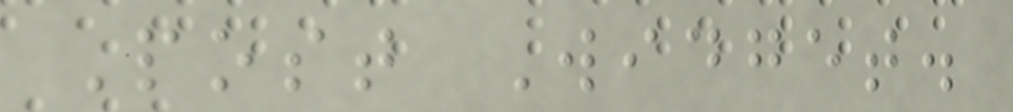Post Widget.
